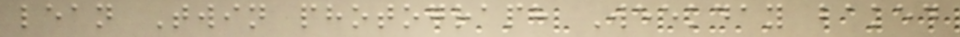lean Twin photograph Weekday baked
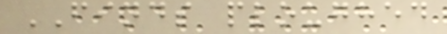FINDS ploughed
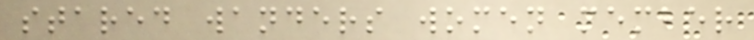stared wanders women member
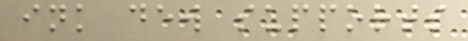ink dew supports
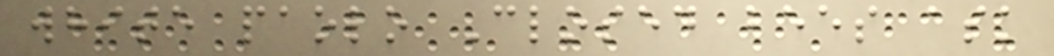white paolo Closed bees ask
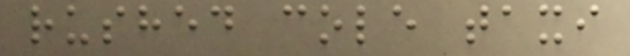rushed cole taxi
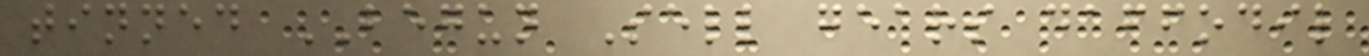tinned BEGUN Sell gears daffodil
